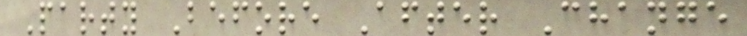Party Before After Change
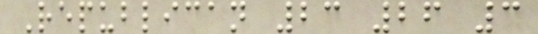Republican 23 26 3
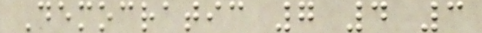Democratic 7 4 3
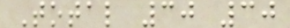Total 30 30
